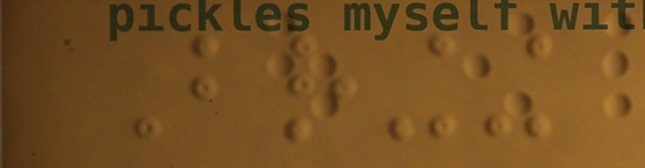Bringing
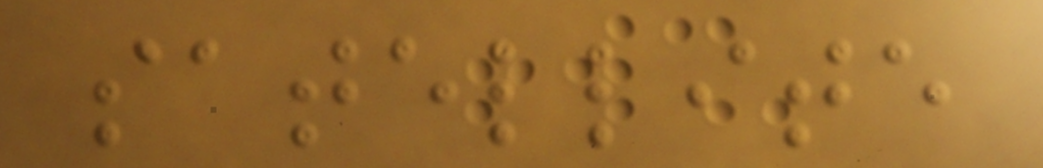satellite
